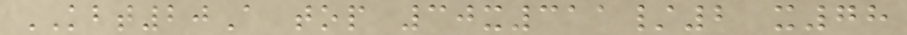KBT20A top 30x311/2 x78
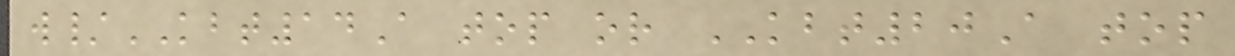w/KBT14A top or KBT20A top
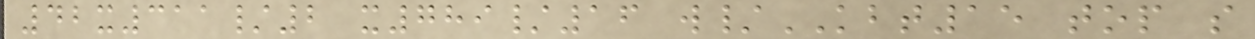42x311/2 x789/16 w/KBT15 top s
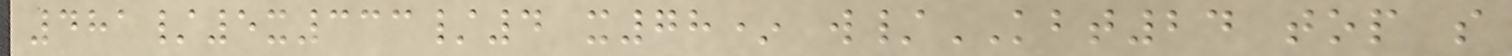481/5x333/4 x78* w/KBT24 top s
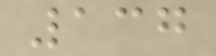137
